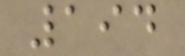194
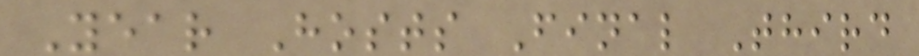Year Hosts Final Third
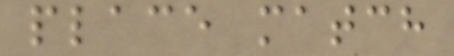place match
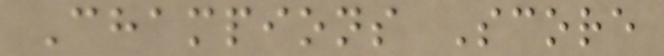Champions Score
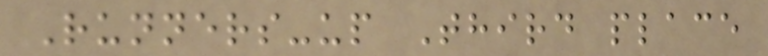Runners-up Third place
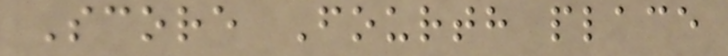Score Fourth place
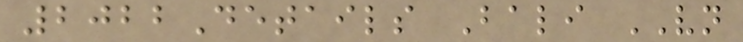2022Details Bali VN
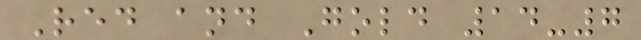Red and Gold 14-7
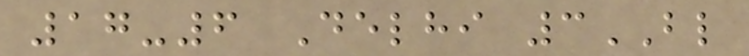17-6 Delhi 3BL
